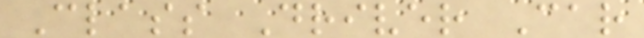Class Driver Car
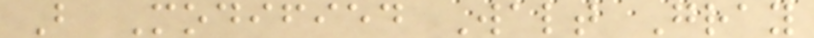B Modified Walt Gray
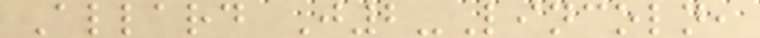Allard J2-Lincoln,
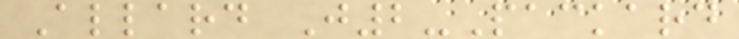Allard J2-Packard
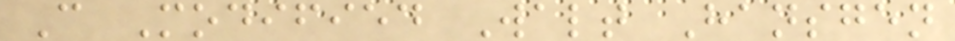C Modified Walt Hansgen
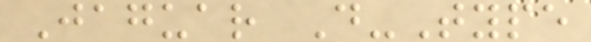Jaguar D-Type
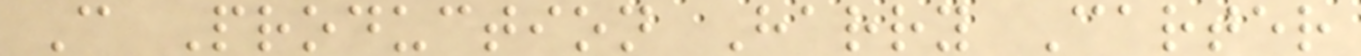C Production Harry Carter
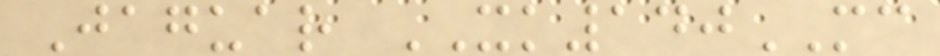Jaguar XK140MC
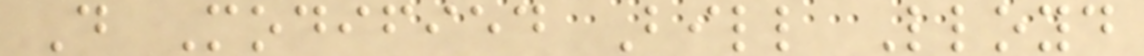D Modified Bill Lloyd
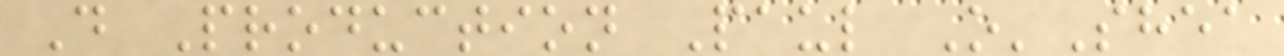D Production Paul O'Shea
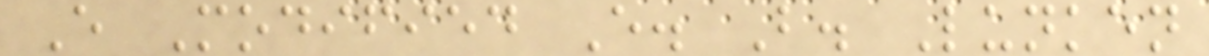E Modified E. B. Lunken
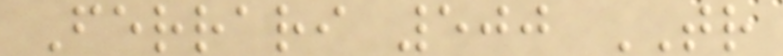Ferrari 500 TR
